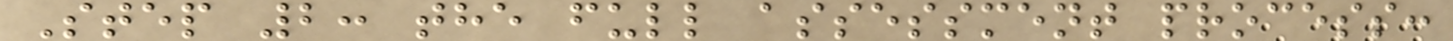Step 2: the full assessment process:
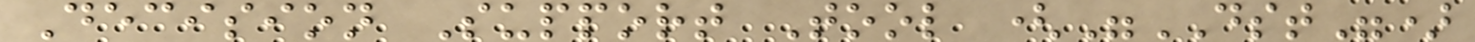Decision Support Tool ("DST")
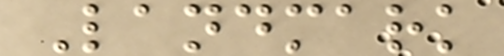Landmark
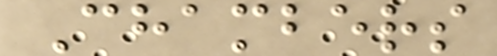Chambers
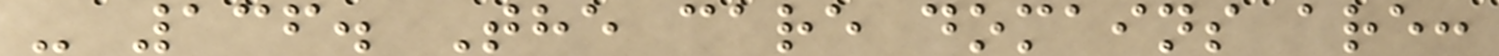- 136. The care domains are:
